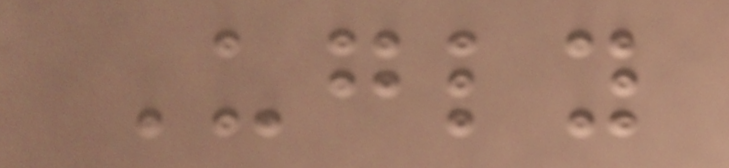Ugly
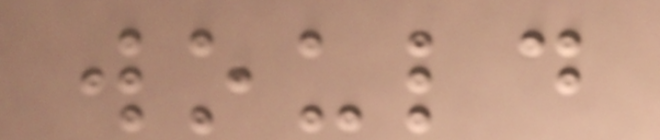would
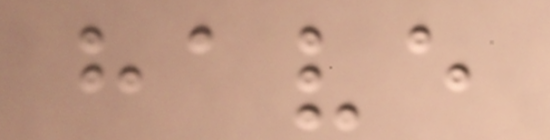have
